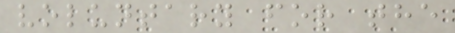voluntary for the
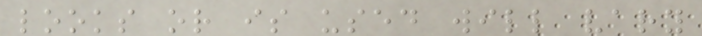looks or is used will vary
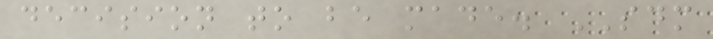decision to be made. SDM
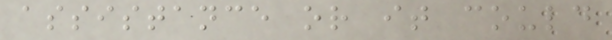assistance or it could
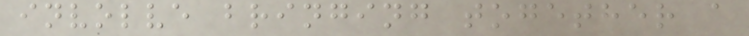involve bringing together a
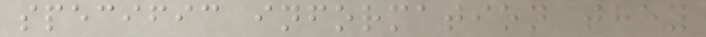specific information they
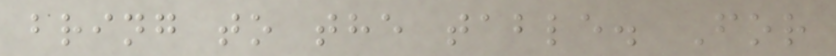bring to the table. For
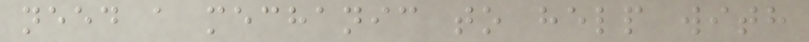need a mechanic to help with
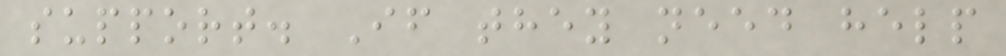support. If they need help
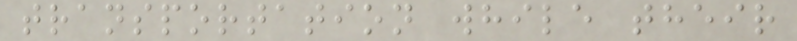transportation while their
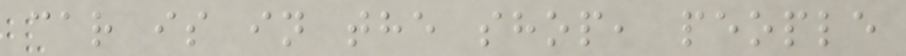car is in the shop, people
